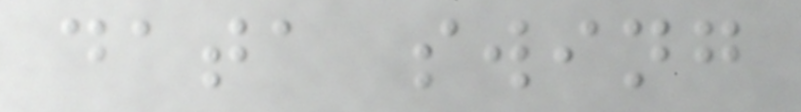data swing
